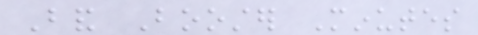Band Booster Minutes
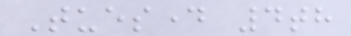Tuesday 4th
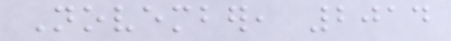November, 2014
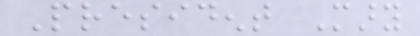President Mary
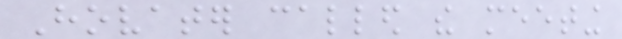Hovater called the meeting
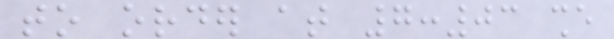to order at 7:03 she
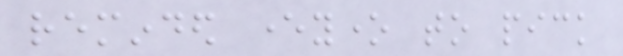reminded everyone to pick
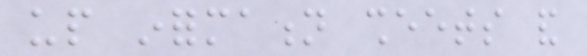up information sheets and
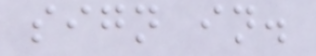sign in.
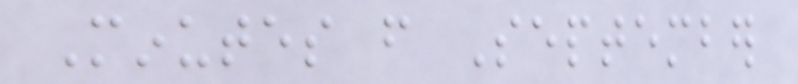Minutes from September
